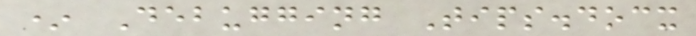* Debugging Tips.docx
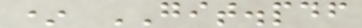* GIT.pdf
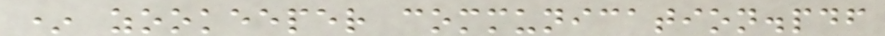* zookeeper communication.pdf
